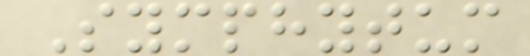Symphytum
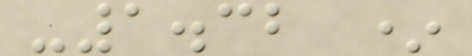-1.32 *
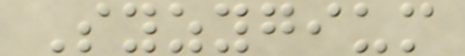Syzygium
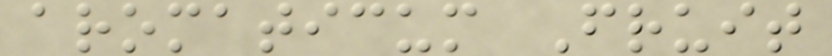aromaticum Fruit
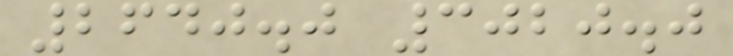2640.0 3020.0
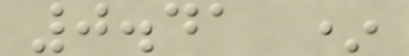0.41 *
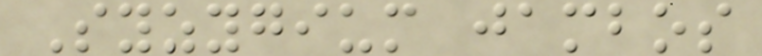Syzygium jambos
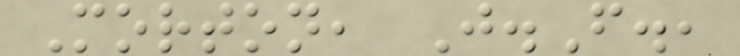Morton, J.F.,
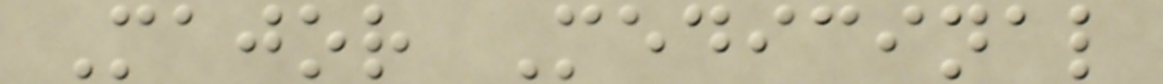Major Medicinal
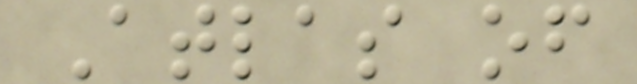Atlas of
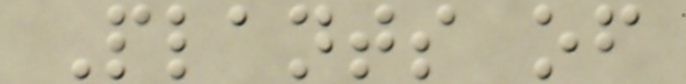Plants of
